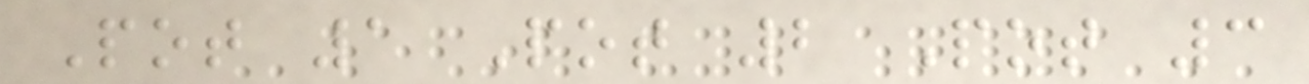Pot 1 Pot 2 Pot 3
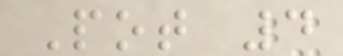Pot 4
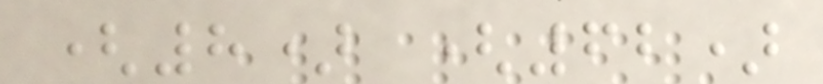(8) (62)
